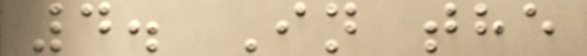4. In the
